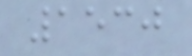1530
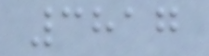3817
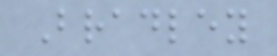Bradley
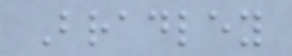Bradley
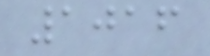1016
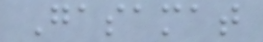Gasamat
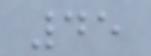45
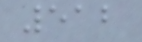512
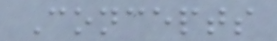Concepts
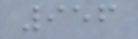956
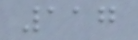117
